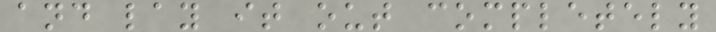and lay it out completely
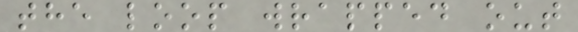the loop wrapped out
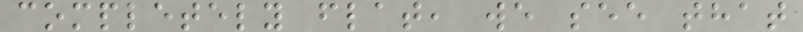completely flat, we see that
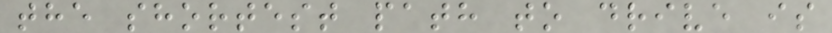the shortest path to drive is
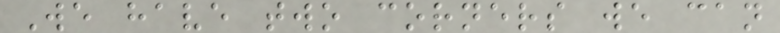We have two corners we can
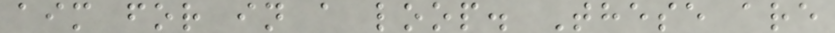aim for in a loop. These are
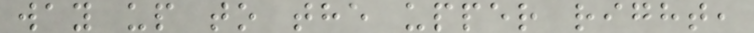way up to the upper right,
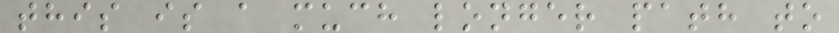this is a much longer path to
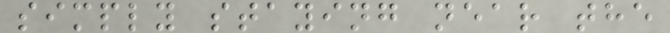simply staying near the
